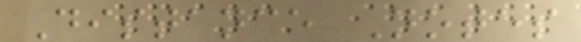Distance Notes
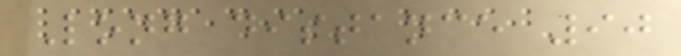Long distance 90
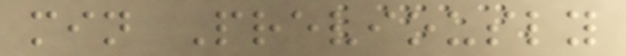min Previously
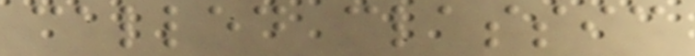called classic
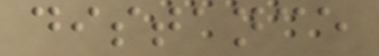distance
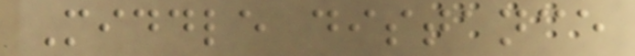Middle distance
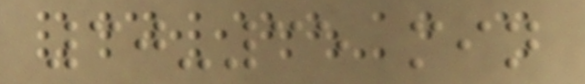30-35 min
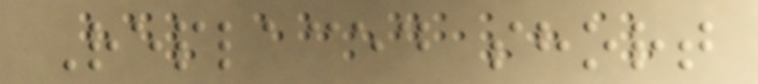Replaced short
